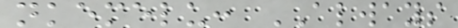nkemelu: ALWAYS
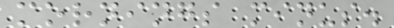mornings minus.
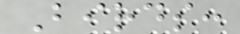Birds:
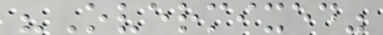"Overmixed"
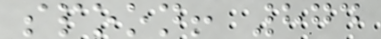spoon! 874
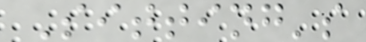Sitting's
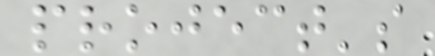project's
